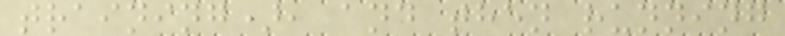training), and then running
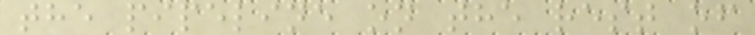the pipeline on the rest of
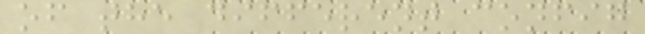of the different config
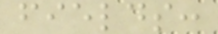fields:
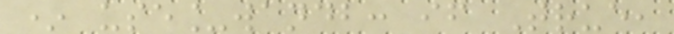* use_wandb: if True,
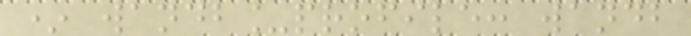* wandb_profile: wandb
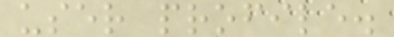user profile.
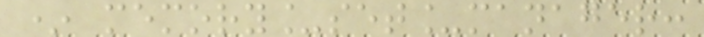* memory_set_manager:
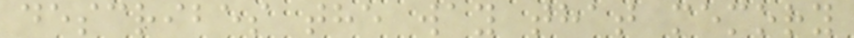describes the way that memory
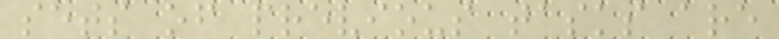sets of previous tasks are
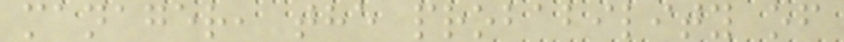manager, the probability of
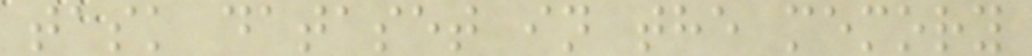task dataset in the memory
